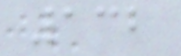132
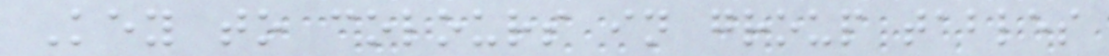Key to colours in group tables
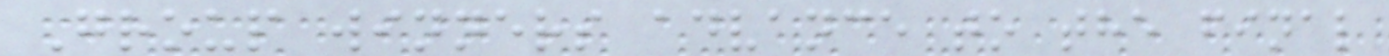Group winners advance to the final
